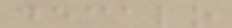decalo
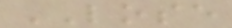LOSE
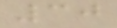30
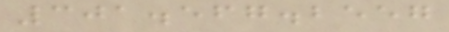301.567.2557
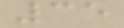35
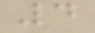4
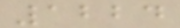1224
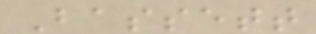Bassett
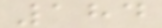184
